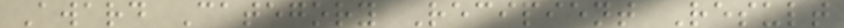Award Category Recipient Result
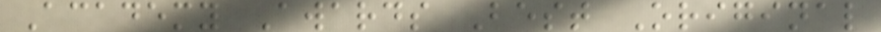Academy Awards Best Original
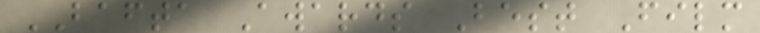BAFTA Awards Best Film
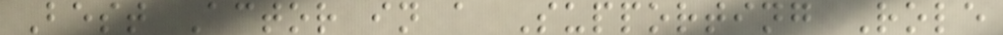Best Actor in a Supporting Role
